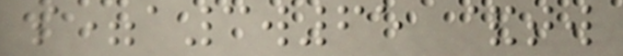s=a3w65 &tw
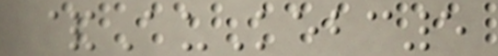&AuKebc5
